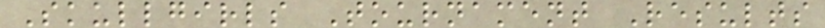Skullgirls Tournament Results
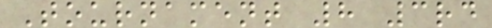Tournament 8 3rd
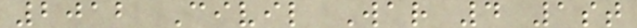2012 Civil War 4 1st
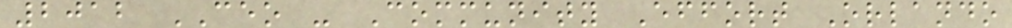2012 CEO - Community Effort Orlando
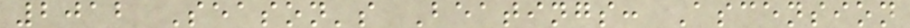2012 Season's Beatings: Ascension
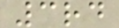3rd
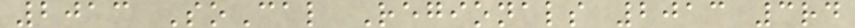2013 SoCal Regionals 2013 3rd
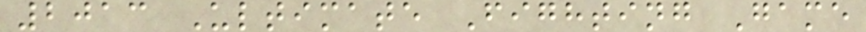2013 Ultimate Fighting Game
